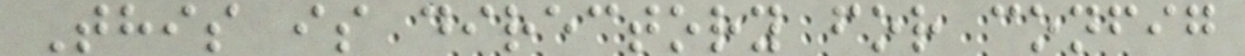This is directory for config
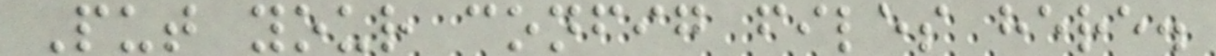Put your config files here.
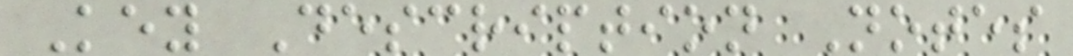Key Description Notes
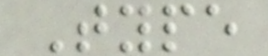Type
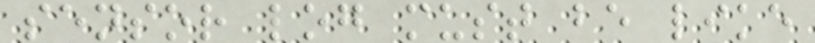sensor log must be like
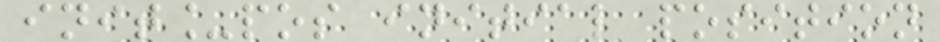init_pos initial position
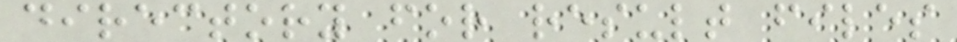directory for result files
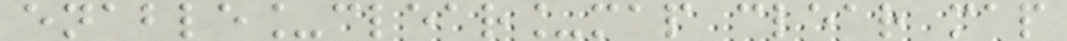enable_clear_map clear map
